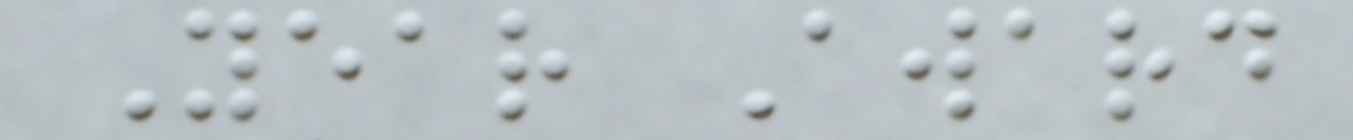Year Award
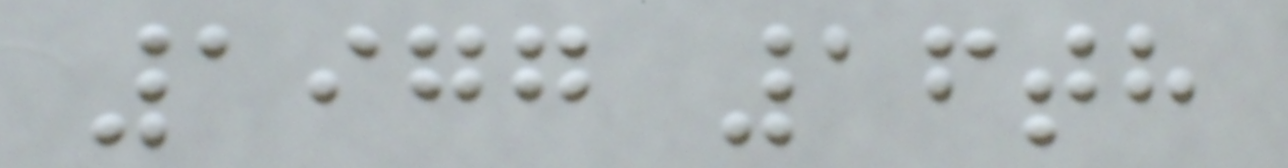1977 16th
